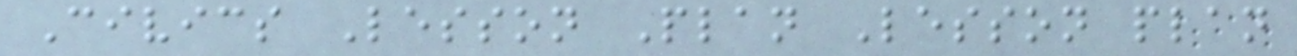Civics Lesson Plan Lesson plan
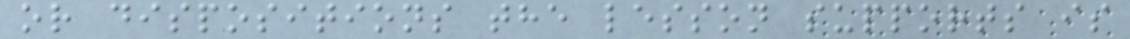or dispositions the lesson supports is
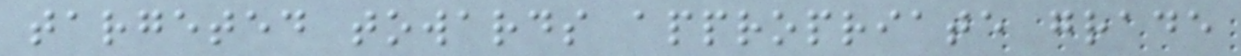targeted towards appropriate grade
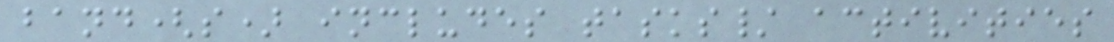band(s) includes tasks/ activities
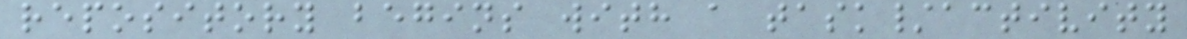repository begins with a task/activity
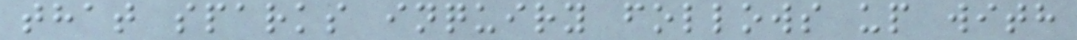that sparks inquiry follows up with
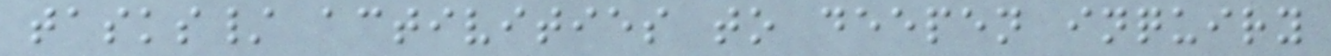tasks/ activities to deepen inquiry
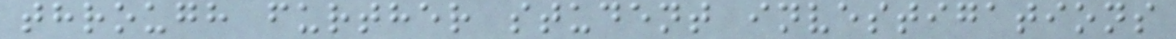through further student investigations
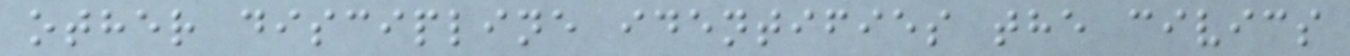other discipline identifies the civics
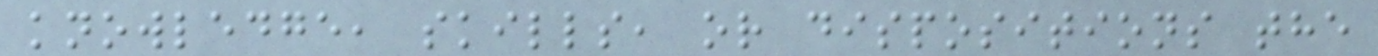knowledge, skills, or dispositions the
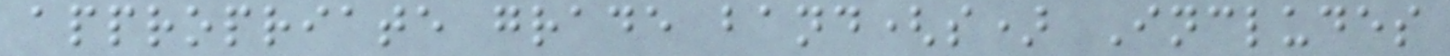appropriate grade band(s) Includes
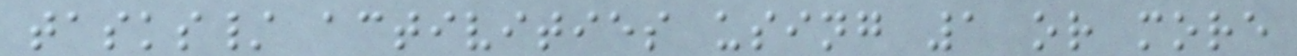tasks/ activities using 1 or more
